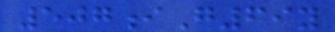507iG69y
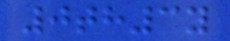0th3y
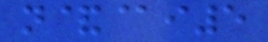n&@i5
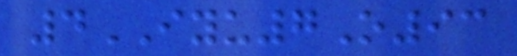4IYU7O93
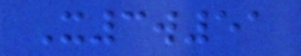X3w51
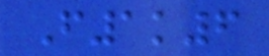F1k6
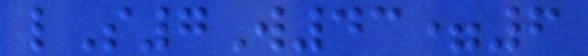lS7W43=6
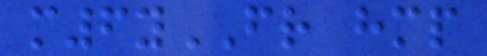m6yFR hmp
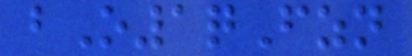bO1qFzn
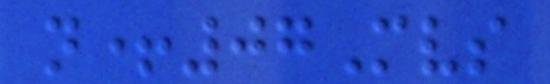n+07Mvs
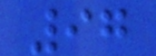97
